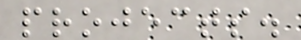projects.
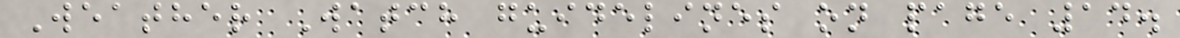Weather Watch guidelines on page 14.
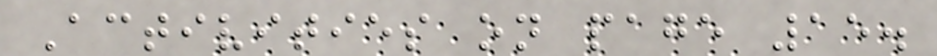Activities on page 15.
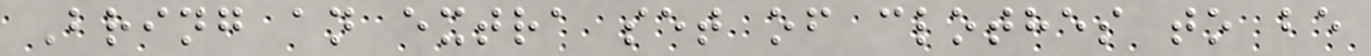Bring an extra set of clothes to be
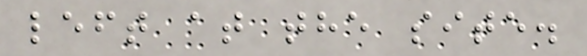left at the site.
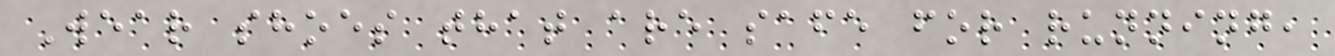Wear shoes that are safe for running,
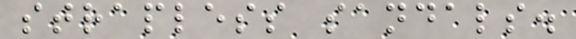strapless sandals.
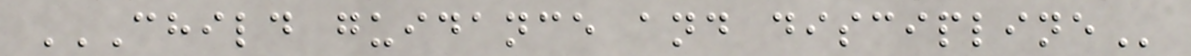CHILD GUIDANCE AND DISCIPLINE
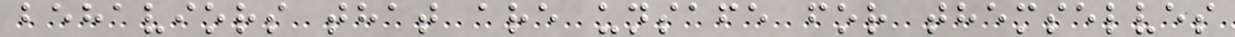behaviors that are unsafe for themselves
